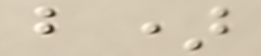b)
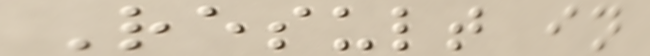Result in
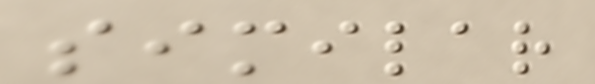similar
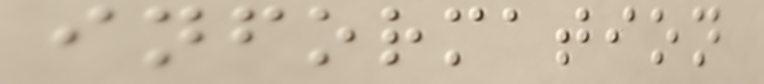information
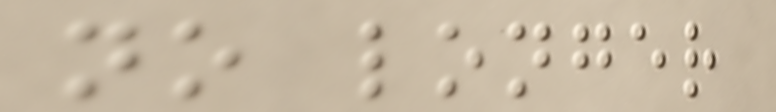no longer
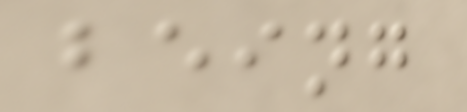being
